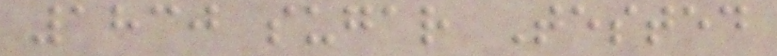1830 sugar Tested
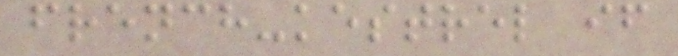french-kestrel if
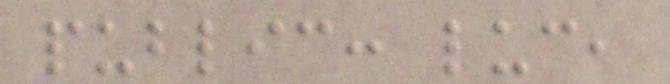public: luc,
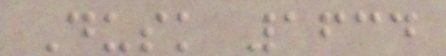Dusk 1634
